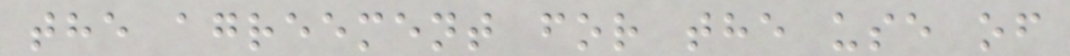the agreement for the use of
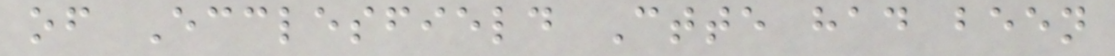of Ecclesfield Ctte had been
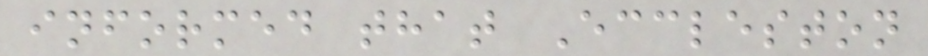informed that Eccleston
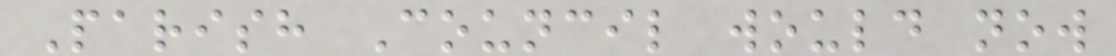Parish Council would now
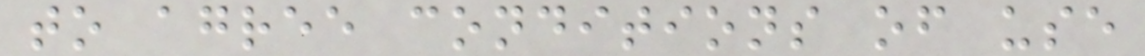to agree conditions of use
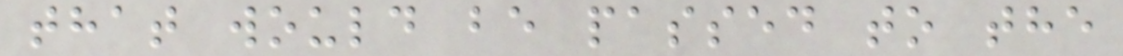that would be passed to the
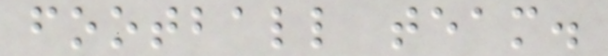football team.
